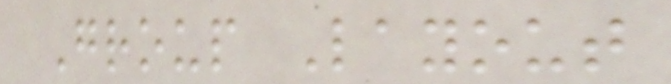Group Layout
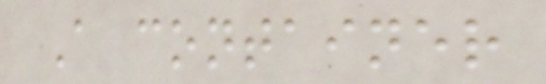A container
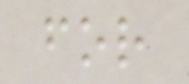for
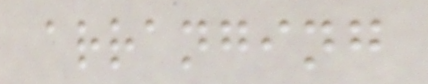arranging
